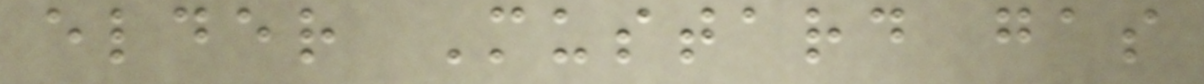elder Mustard gas
